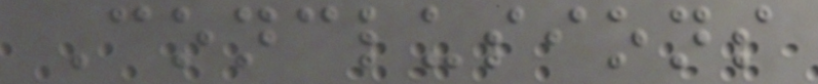Conclusions
